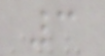3
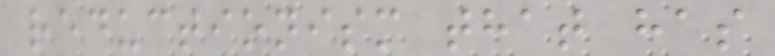reductionism that has
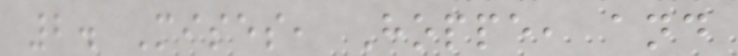2. Mises, Hoppe, and
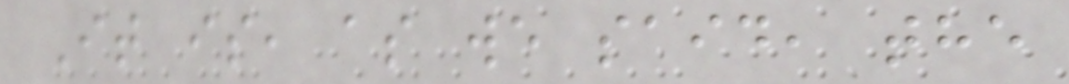It is, as we said, the
